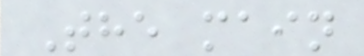The main
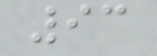93
